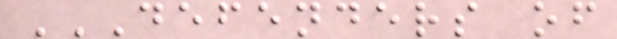DEFENDERS OF
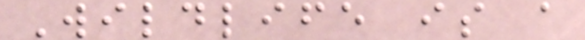Wildlife is a
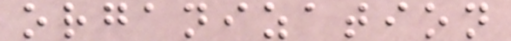organization
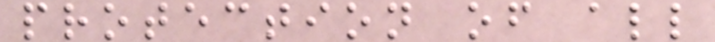protection of all
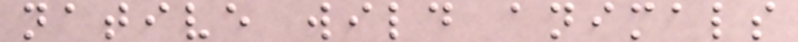native wild animals
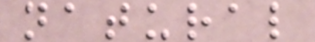natural
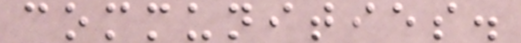communities.
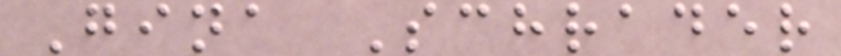Gina Schrader
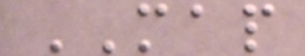MAP
